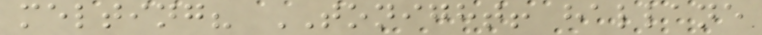melting? TONIGHT! hallane
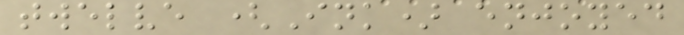twelve (Ink) enjoyed
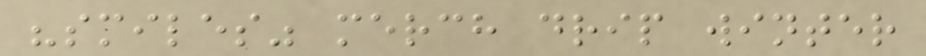"smiles" merch drip winter
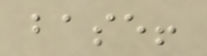base!
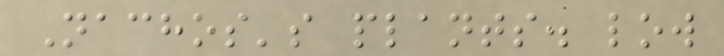Nachos's plants. low
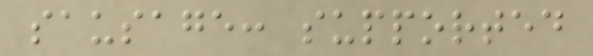sausage: supported
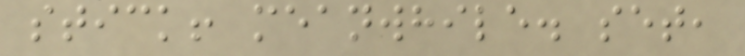stick! meanwhile. set,
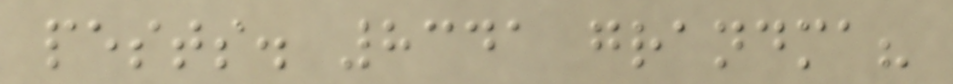pests. 8341 grandma?
